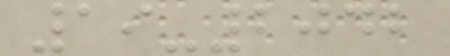19-2042
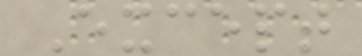Except
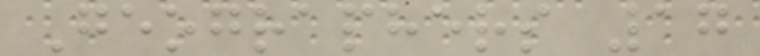Geographers 17
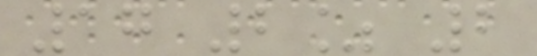17 2% 2
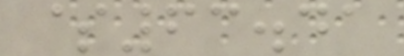$63.41
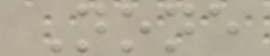None
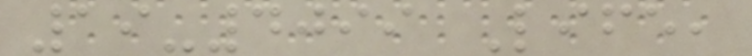19-4099 Life,
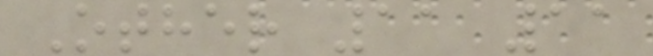Other 11 11
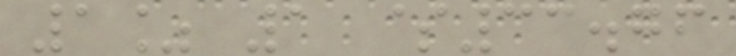1% 1 $33.76
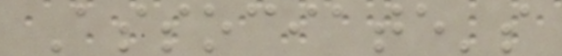Associate's
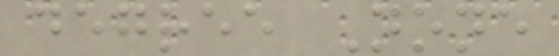degree None
